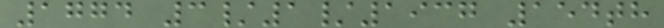1774 3/1/1937 154th
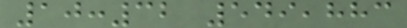10:32 549,883
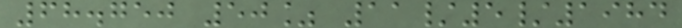68.750 50% 11/5/1984
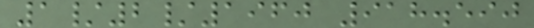1/2/1960 918.590
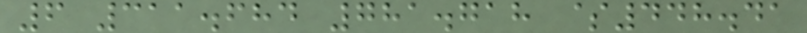6 311.684 781.718 $448.41
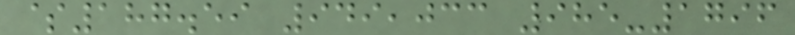$187.59 949,033 985-1796
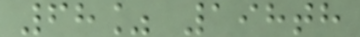68% 198th
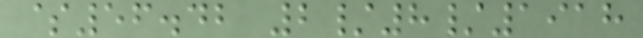$56.42 2/8/1918
